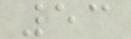53
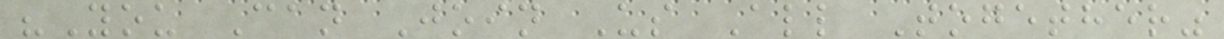"You Can Join Us All Together"
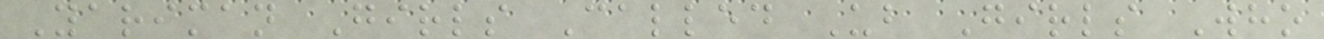Yariman Girls Called Ub Girls Who
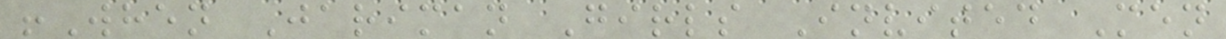!When Jariman Girls Invited Men
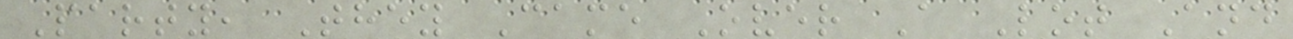Party, They Came Over A Lot And
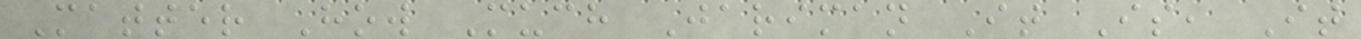Matter How Much Jariman It Is, It
